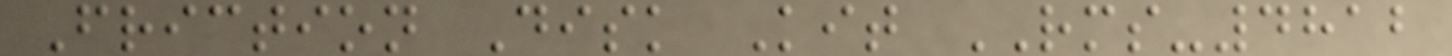Friction Disk Kit RMS-4812
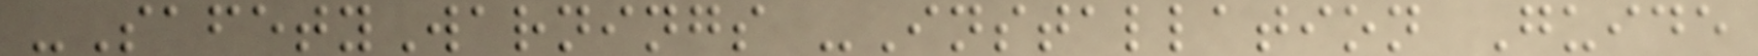-SafetyWarnings -Installation Guide
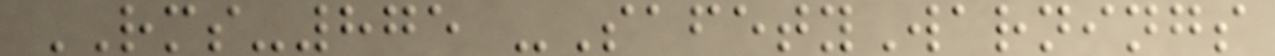RMS-875 -SafetyWarnings
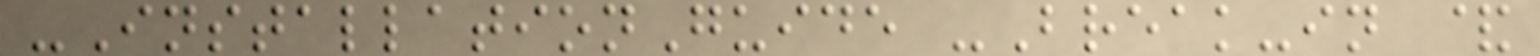-InstallationGuide -Break-in &
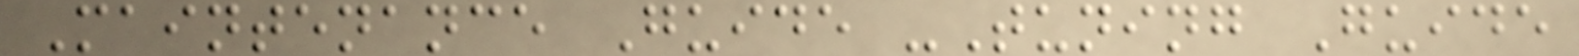Maintenance Guide -Tuning Guide
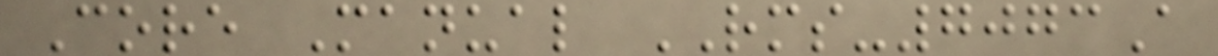Core Manual RMS-7073A
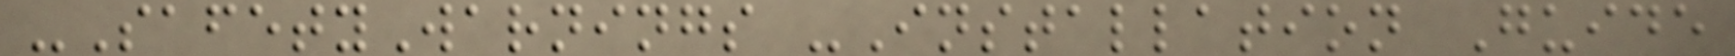-SafetyWarnings -Installation Guide
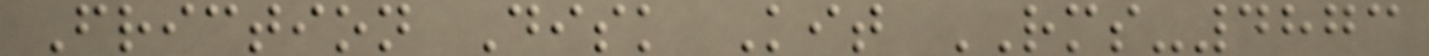Friction Disk Kit RMS-4873
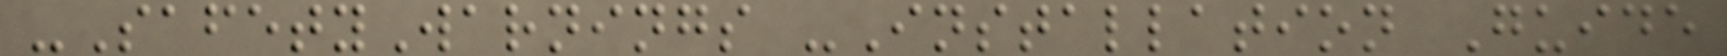-SafetyWarnings -Installation Guide
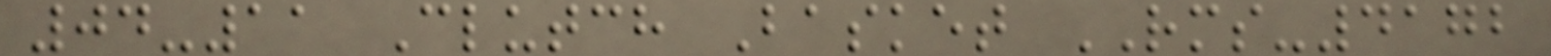04-11 Clutch Basket RMS-4172
